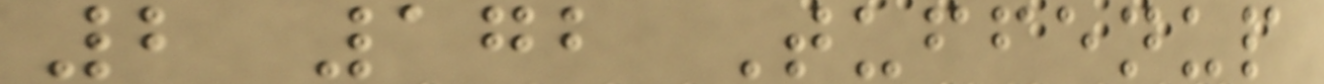2 172 Tuffenup
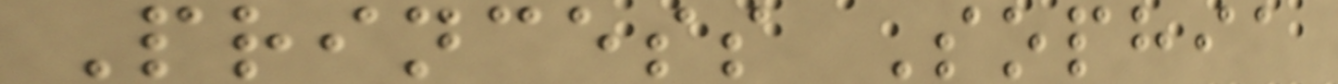Princess Sophia
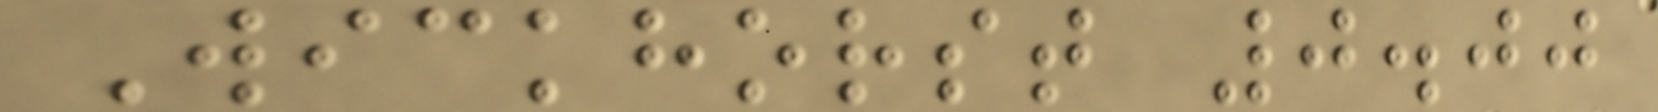Wickhorst 0.00
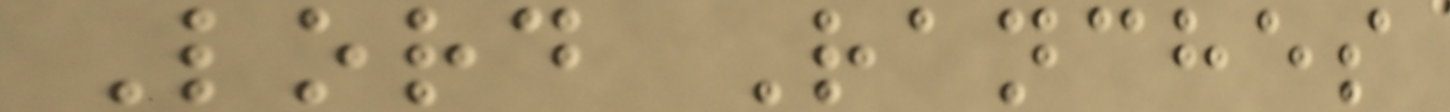Lord Ranches
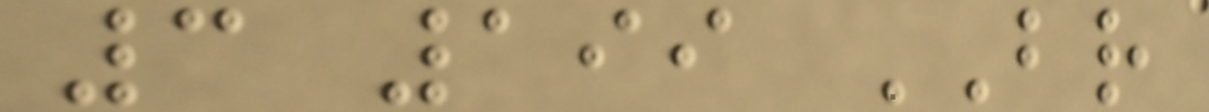3 199 BR
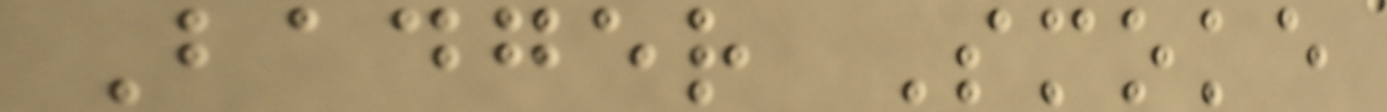Badger Smoke
